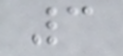3
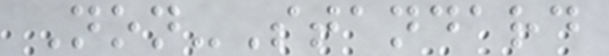Non-Standard
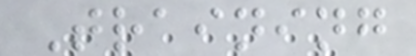Training
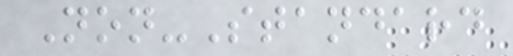Non-Standard
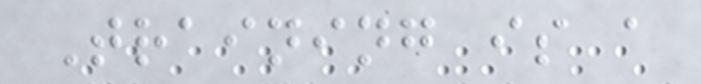Training is a
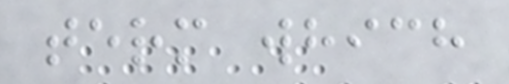term which
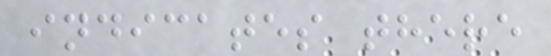indicates there
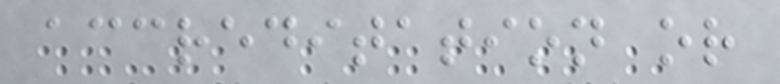accreditation or
